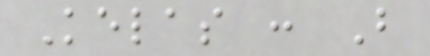Kelas : B
